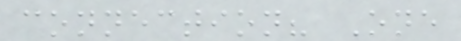connection? One
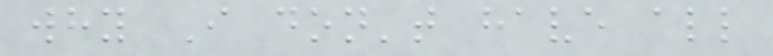why I don't have all
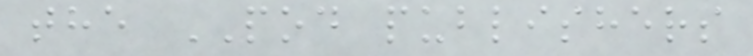the POD publishers
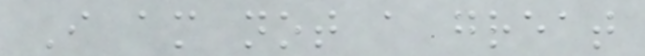I am not a great
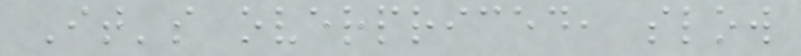It's overpriced, slow
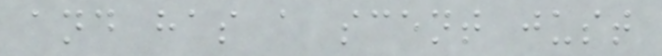and has a scent just
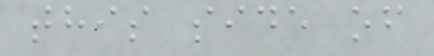this side of
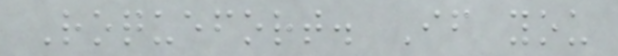Roquefort. If you
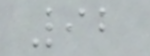92
